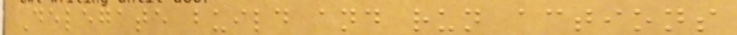Delegate build and run actions
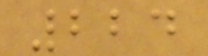224
